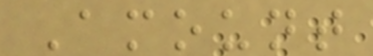Amount
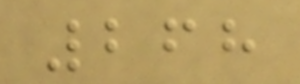268
